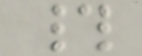#
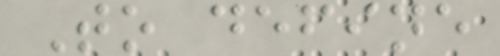To define
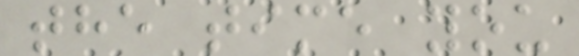the time you
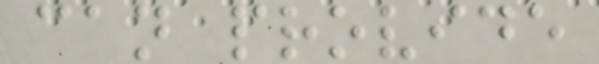can provide
